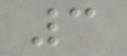3
